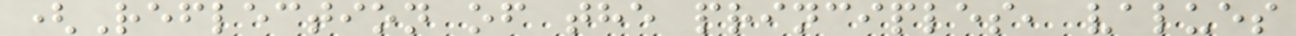(Reflection of the principles, values
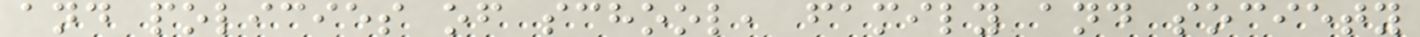and policies of school, family and society
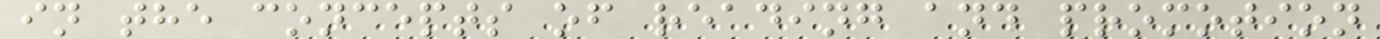in the concepts of reading and promotion
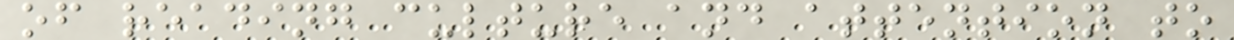of reading culture and attention to
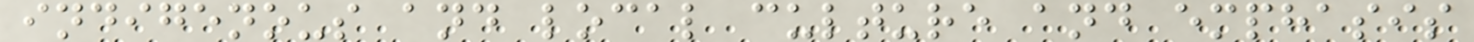indigenous and local culture and emphasis
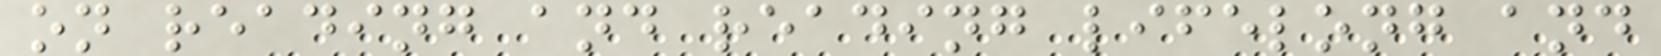on reading and reading lifelong and
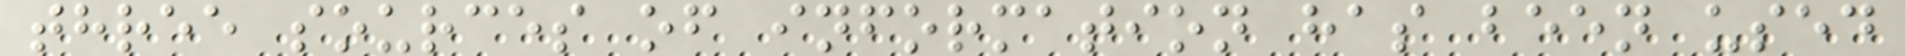three sources of information has been used
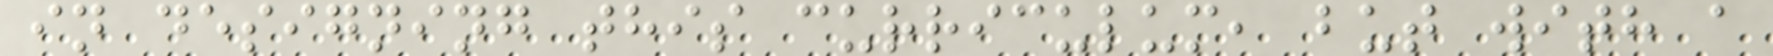in designing this curriculum, but with a
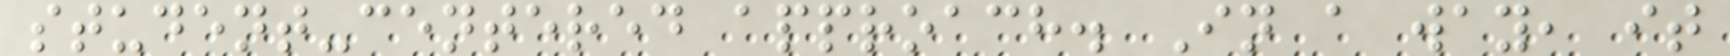student-centered approach. In a way, it
